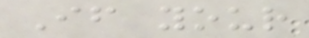If your
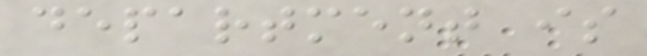department is
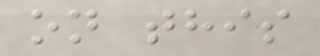on this
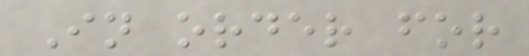In order for
